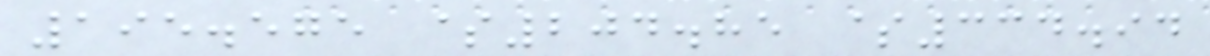195.575 $204.85 $334.94
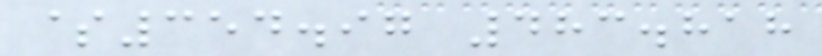$354.97 483.818
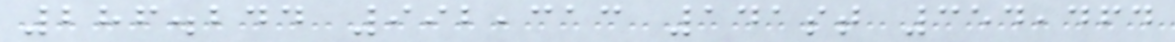286.244 992,313 141st 354,464
